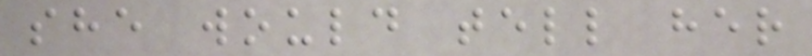she would tell her
